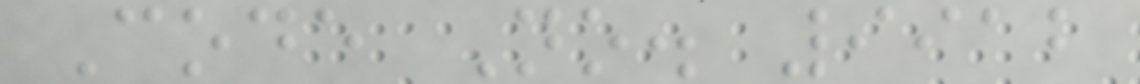Code No. 9912
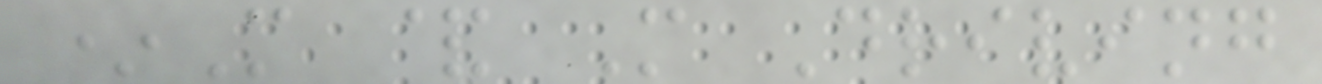*M & M Driving
